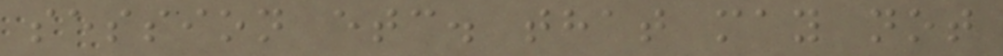session etc. that may not
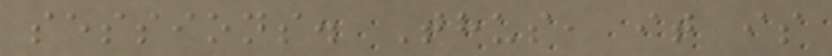sessions. Thus, it is
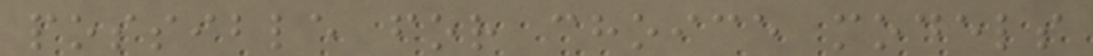possible for choice models
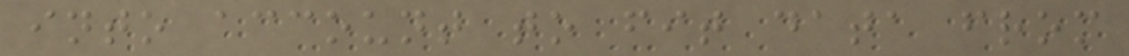into account to fit data from
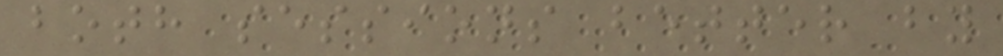both sessions better by
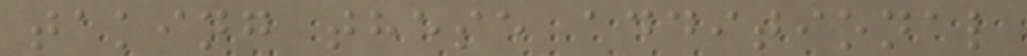taking these additional
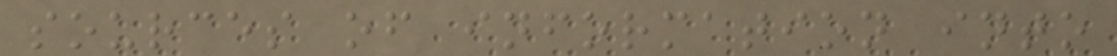sources of information into
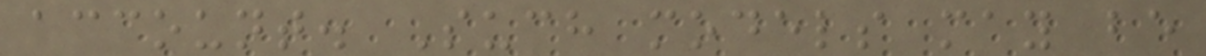account. Such models may be
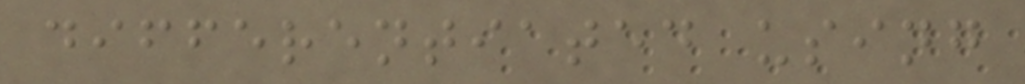differentiated using
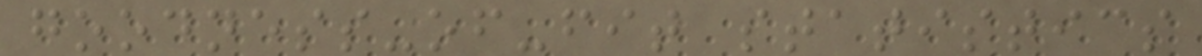goodness-of-fit statistics
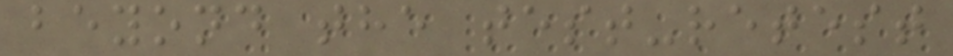beyond the test-retest
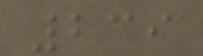239
